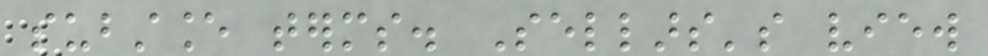substance terms. Sellars's view
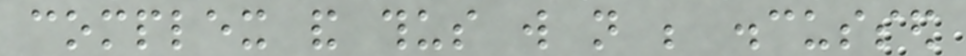complex and thus will not be discussed
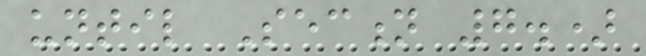until Section 7.)
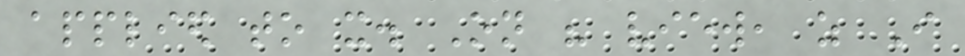applied to it. On his view, as I
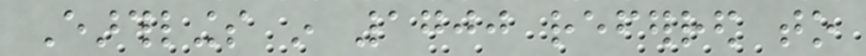Earthlings in 1700 referred to
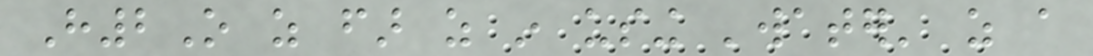H2O as far as in using 'water' as a
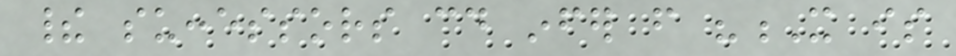their successors could infer from "X is
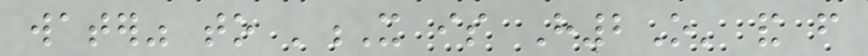water" to 'X is H2O' and from
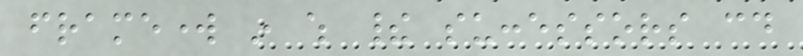framework in which their successors could
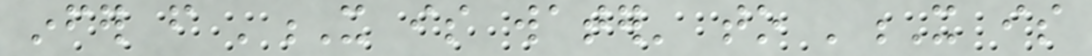infer from 'X is water' to 'X is
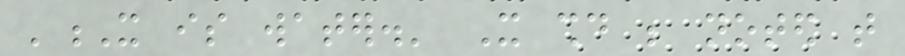'X is water.' It should be noted that
